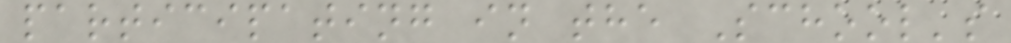participating in the School's
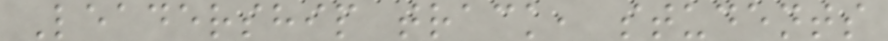Leadership track, students
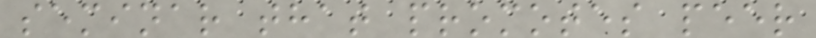seminar that promotes peer
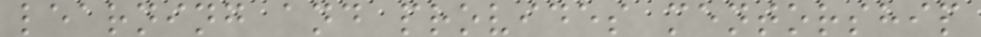learning and provides mentorship
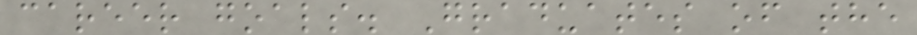career goals. Graduates of the
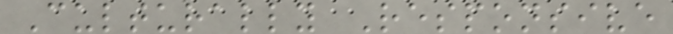Culturally Responsive
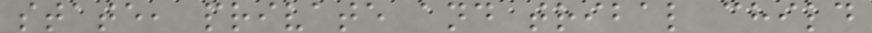state, private and tribal child
